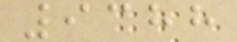9388
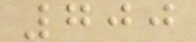700
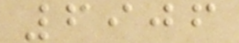6906
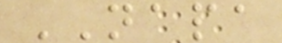NAPA
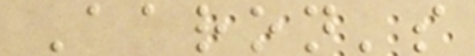Aaron's
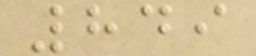849
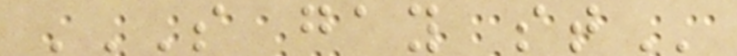S GAY ST
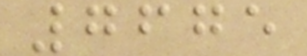7675
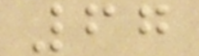67
